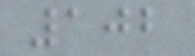102
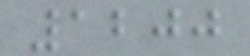1200
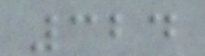324
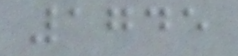1745
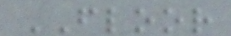FLOOR
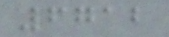6712
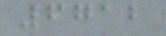6712
